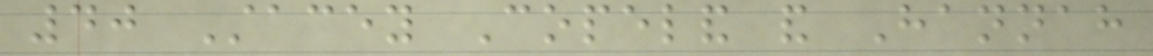40 Stacey Copeland and Hannah
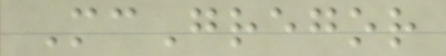McGregor
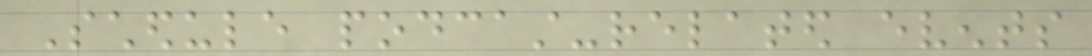Schedule podcast-related events
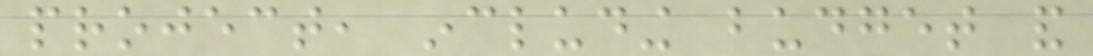project, including budget and
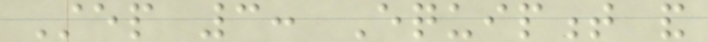Step 3: Equipment and
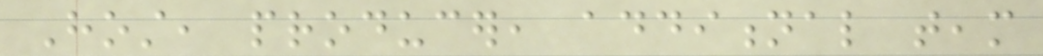Host, producer, additional team
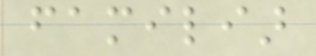familiar
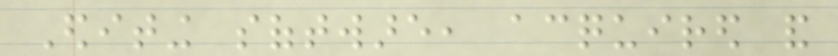Editing software, acquired and
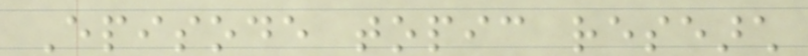Episode topic research
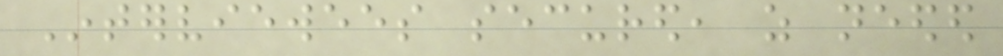Interviewees secured, as needed
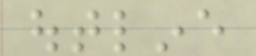outline
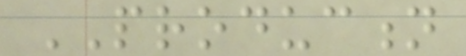PRODUCTION
